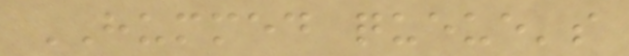HUMMED queue's
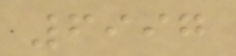6997
